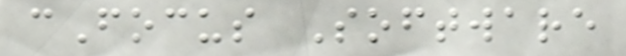cFocus Software
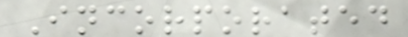Incorporated
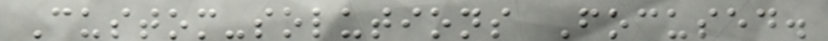Custom-solutions Focused.
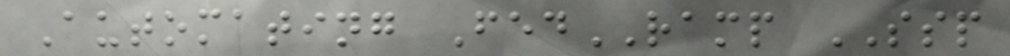Automating FedRAMP SSP
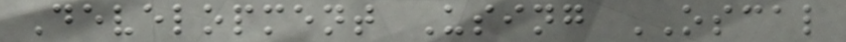Development Using OSCAL
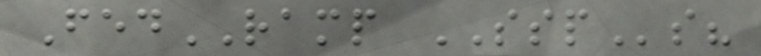FedRAMP SSPs?
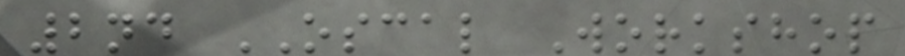2nd OSCAL Workshop
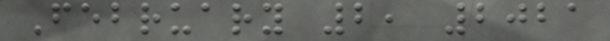February 2, 2021
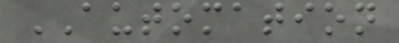AUTOMATION
